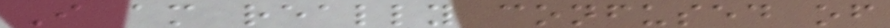I am really confused of
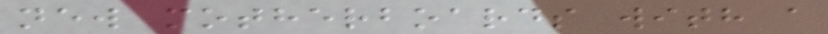new motherboards with a
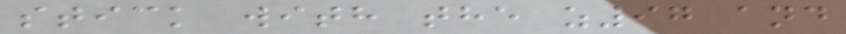stick with the z97 and
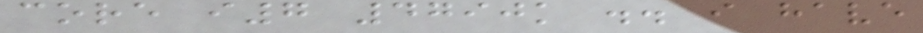core i7 4790k .. i have
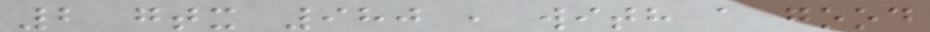2 gtx 980 , with a good
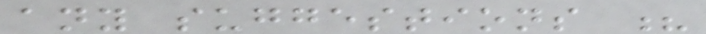any suggestions ?
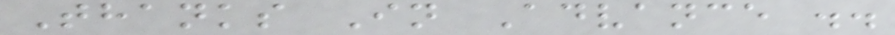Thanks In Advance ..
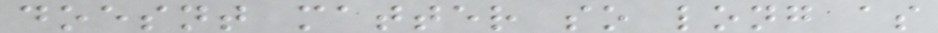doesnt matter so long as
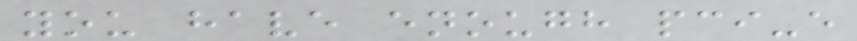you have enough pci-e
